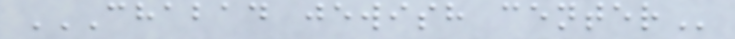CHABAD JEWISH CENTER
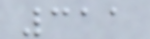311
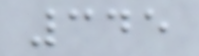345
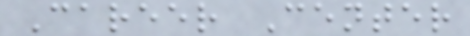Career Center
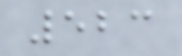523
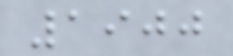1900
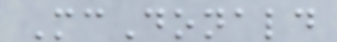McDonald
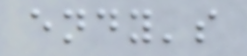endy's
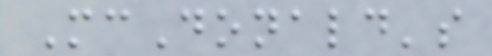McDonald's
